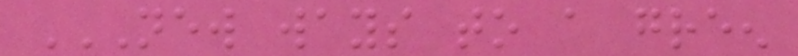NEW WAYS TO A GREEN
